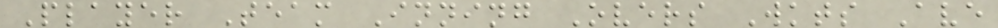Player Team Inning Overs Wkts Ave
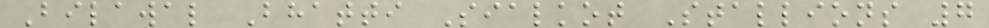Bilawal Bhatti Sialkot Stallions 7
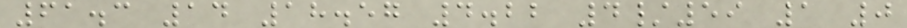61.3 14 18.57 4.22 4/59 1 0
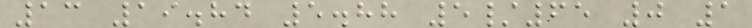13 19.84 5.88 5/65 0 1
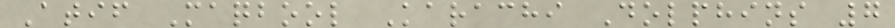Atif Maqbool Karachi Dolphins 7
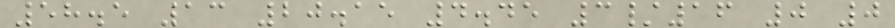58.5 13 20.15 4.45 3/16 0 0
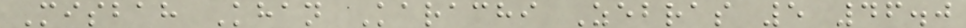Misbah Khan Karachi Zebras 5 46.0
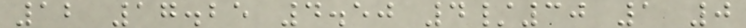12 17.25 4.50 4/30 1 0
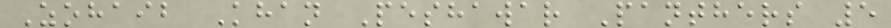Zohaib Khan Peshawar Panthers 5
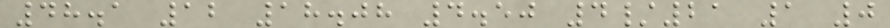48.1 12 18.08 4.50 4/21 1 0
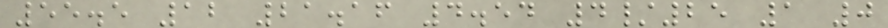55.5 12 21.16 4.54 4/25 1 0
